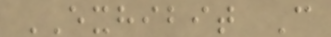EXHIBIT C
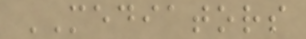MEDIATORS
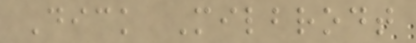Dick Milbrodt
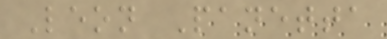Leon Panetta
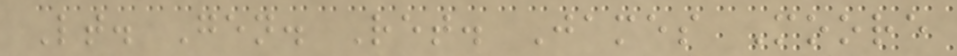Lt. Gen. Ret. James Moore
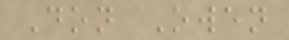Don Owen
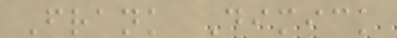Frank Dimick
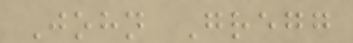John Gregg
